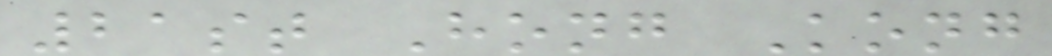21st Hong Kong
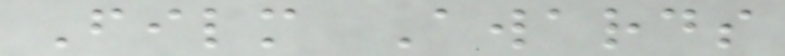Film Awards
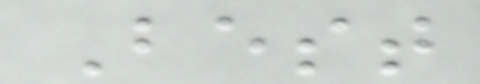Best
